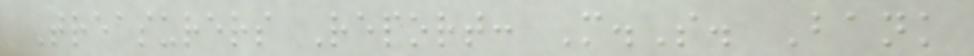Treasurers Report: M.S. Bank
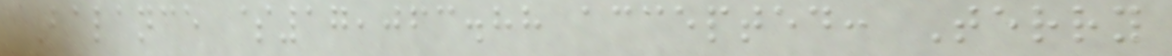Balance $17,063.88 accepted: Terry
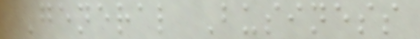General Business
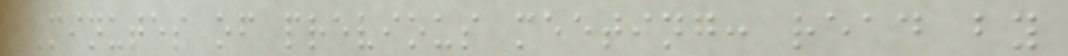Minutes of previous meeting: read by
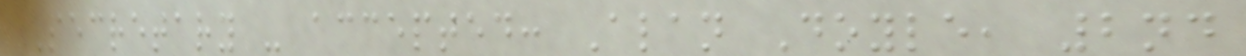Secretary - accepted: Alan Doyle, 2nd
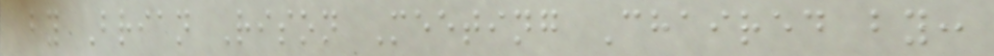by Brian Rison Meeting Chaired by:
